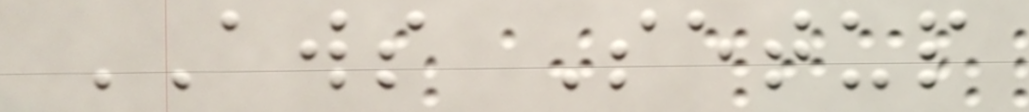AWS Setup
